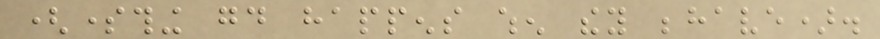(something good happens when they behave).
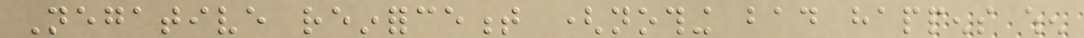Negative reinforcement (nothing bad happens when
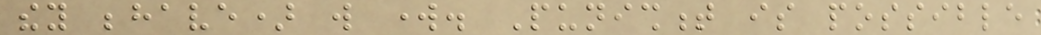they behave) will work. Punishment is possible
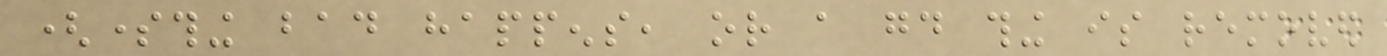(something bad happens, or a good thing is removed
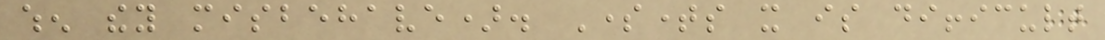when they misbehave). Sometimes it is difficult
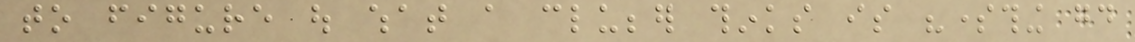to figure out what a clubber thinks is "something good
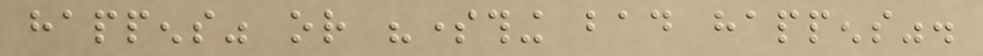happens" or "something bad happens".
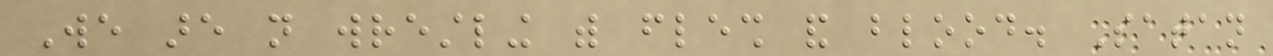We are not wrestling with flesh and blood. Satan
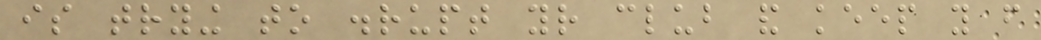is trying to disrupt your club and keep you from
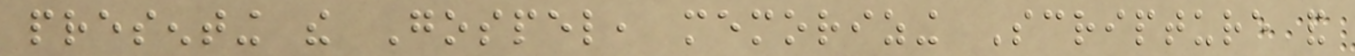presenting the Gospel, memorizing Scripture and
